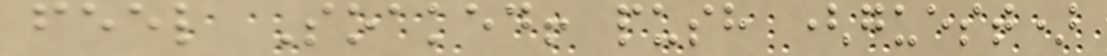feel Soaked! push (guest)
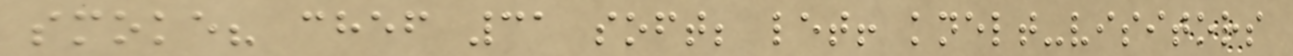smoke? chef 31 soft; let! knelt-visitors
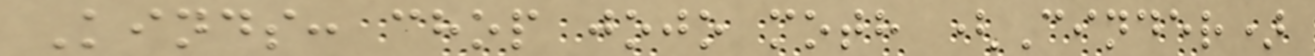Kinds: chop jojo moth (Cinder)
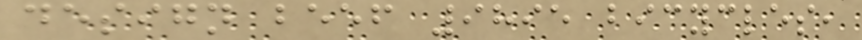design beef 9895 bicycles,
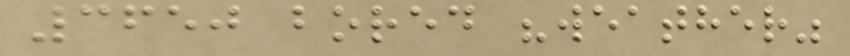3650 bored "weather"
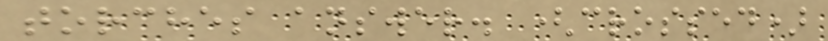torches answer. (crossed)
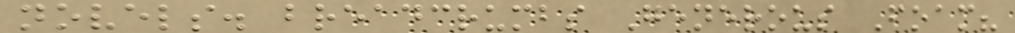novels. breadcrumbs Generous Foam?
